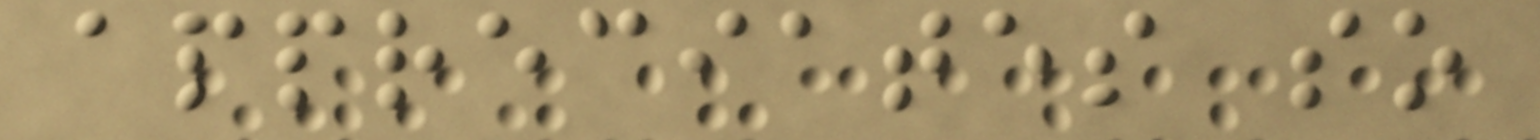appreciates so
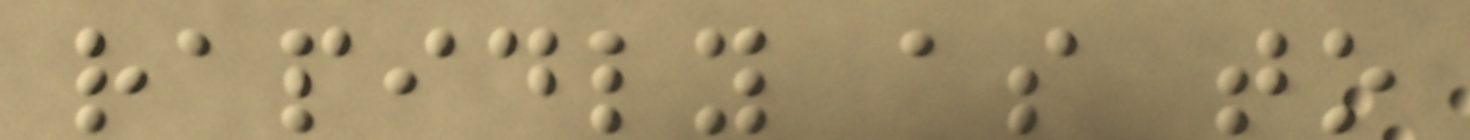rapidly as to
